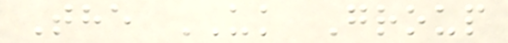The UK Group
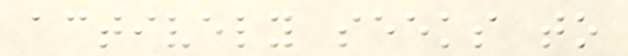actively seeks to
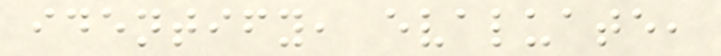identify, evaluate,
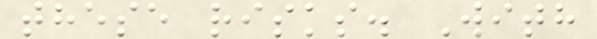these risks. With
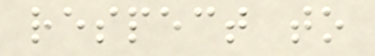respect to
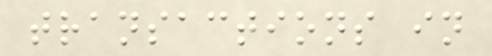transactions in
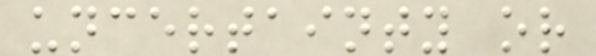uncertainty or
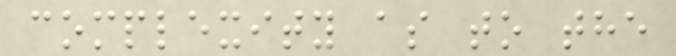complexity as to the
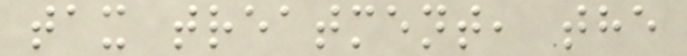tax treatment, the
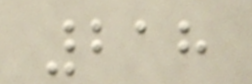218
